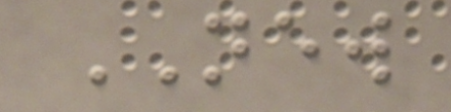NEW
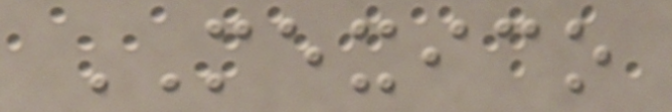MEXICO
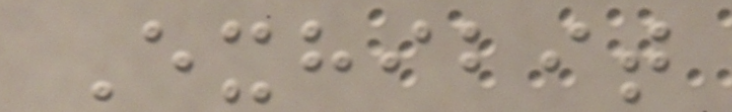Exhibit
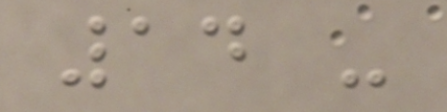14 -
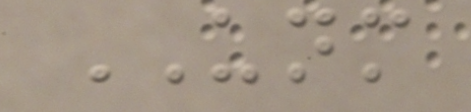UNM
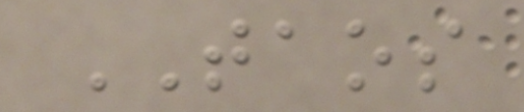TAOS
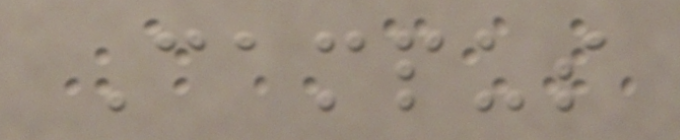Campus
